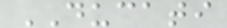DUCATI
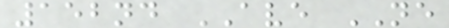152nd AVE NE
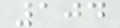104
